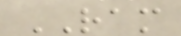RAM
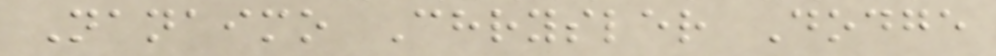Nanaimo Chrysler Dodge
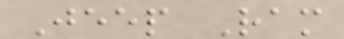Jeep Ram
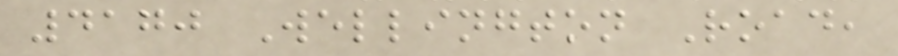4170 Wellington Road,
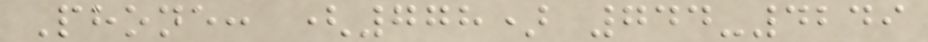Phone: (778) 744-4249
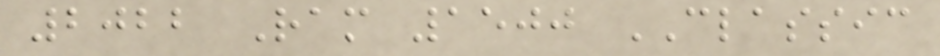2022 Ram 1500 CLASSIC
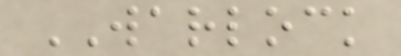WARLOCK
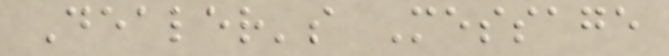Dealer's Message
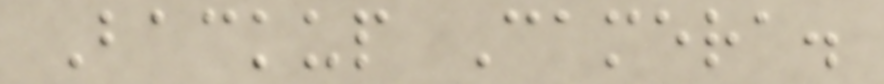Backup Camera.
